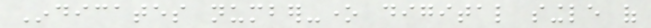Indicates number-one digital single of
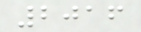2016
